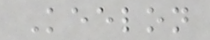Keelon
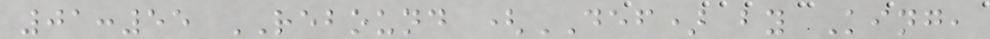01:55 REBOUND (DEF) by King,
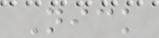Nick
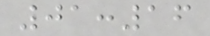01:16
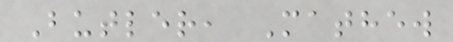Butler, Mathew
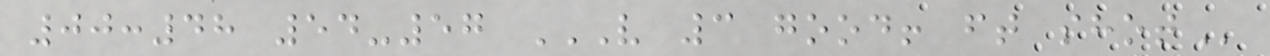00:48 54-57 V 3 GOOD! FT SHOT
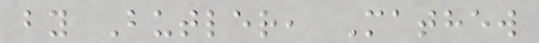by Butler, Mathew
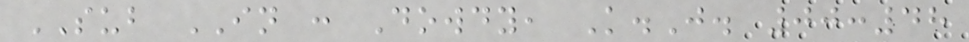SUB IN : Dowdy, K.J. 00:48
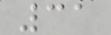31
